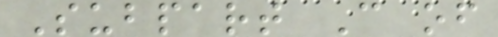Subpart C of
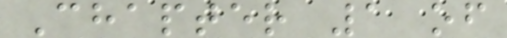Chapter 1 of
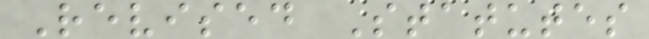Revised Statutes
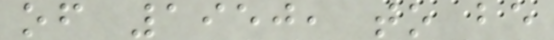of 1950, to be
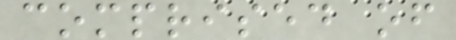comprised of
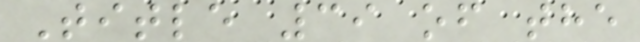Title 39 of the
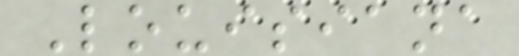Louisiana
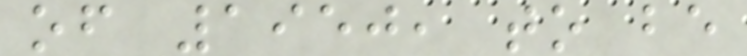of 1950, to be
